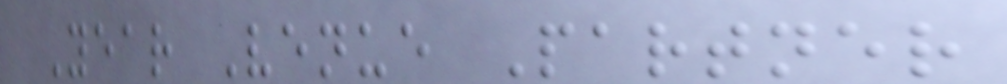Year Venue Partner
